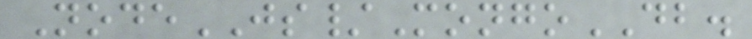NodeJS/MongoDB.
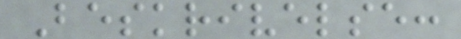Beskrivelse:
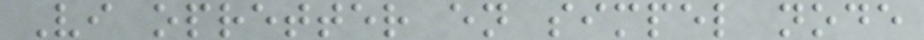Vi opretter en simpel node
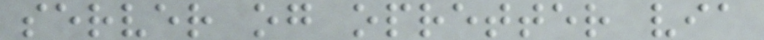server og opretter via
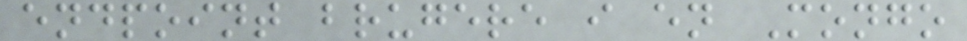endpoint brugere i en Mongo
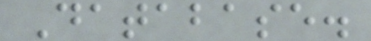Database.
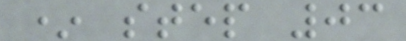* step 03
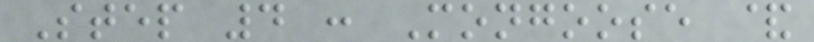Step 4 : Mongoose &
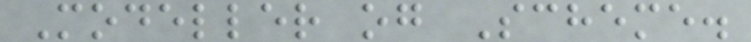Modeller og Scheme.
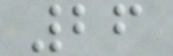26
